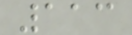113
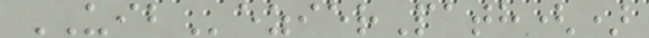UIBezierPath()
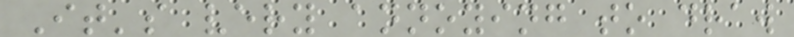It's very annoying to draw
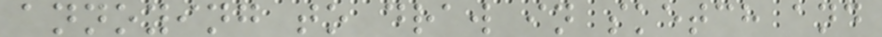annoying to draw in sketch and
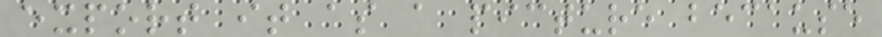export it as a picture because
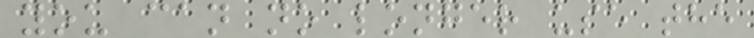you can no longer use the
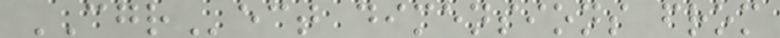CGRect dimensions from
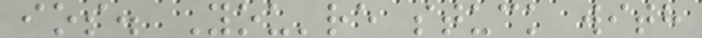ios. You're stuck with
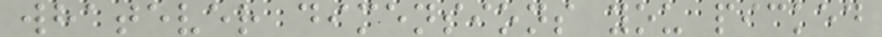whatever dimensions you picked
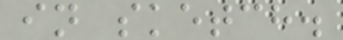in sketch.
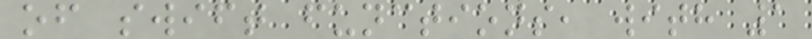of swift functions, with 1
